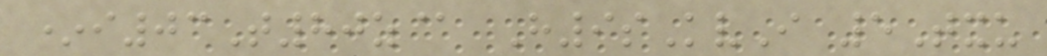*i03T80z@ H9sKvI 5Txu
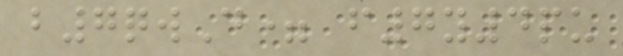b7qwD= f7y4pu
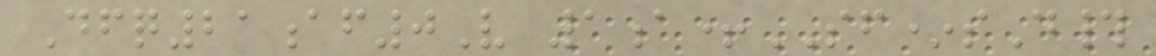Dfq21af0V 1a+SF*sD#
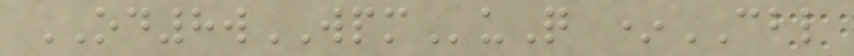OD8wWPMuQ *CBL
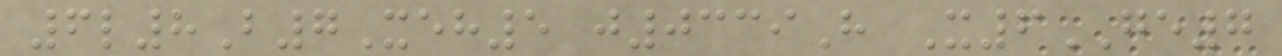6l8B7Xeh5 j0339H X6GE7
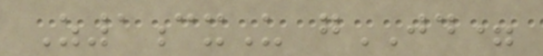Z1cxU gJD=
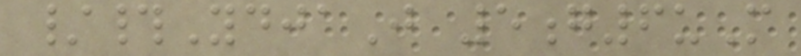/#YdjaJ 5g6uM
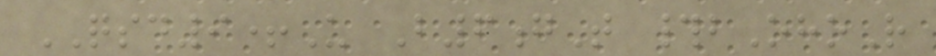QSD9+U B6gT #bOhoR
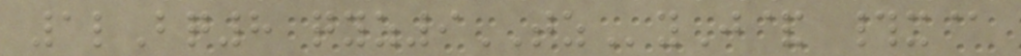1lBq8 qyz9TZyJ& #x@
